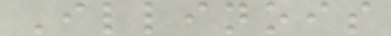Illinois
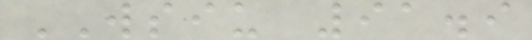WSIU 91.9
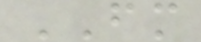FM
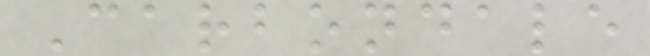Carbondale
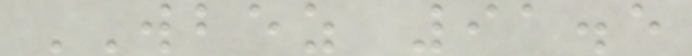WBEZ 91.5
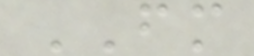FM
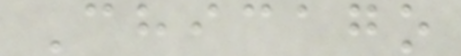Chicago
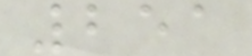251
